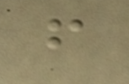f
